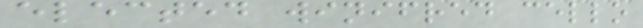elected winifred cello
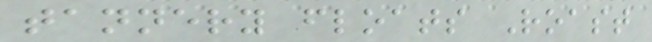tannery floats Roast
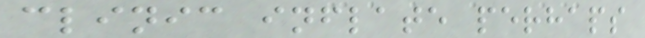clinic inflate perhaps
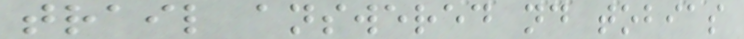trail answered nd tobias
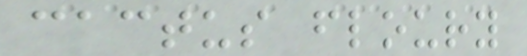cactus floury
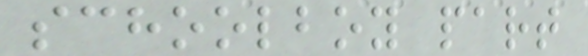schoolboy part
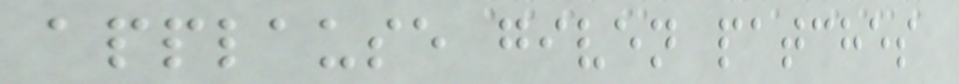applause given patches
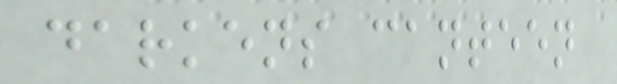darkens canteen
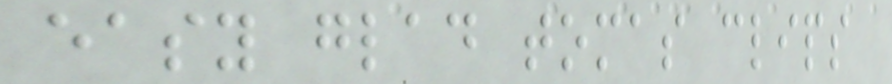easy glad tomas clips
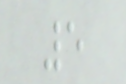5
